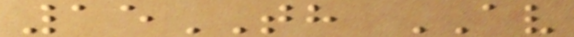15TH AV
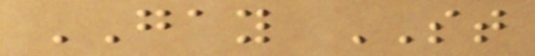GAY ST
